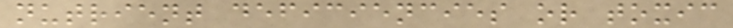nutrient deficiencies or toxic
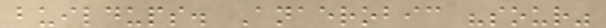buildups. Anaerobic "sour"
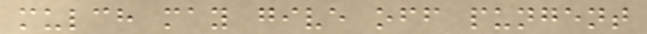mulch may give off pungent
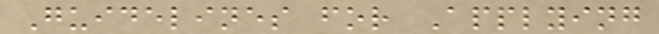Guidelines for Applying
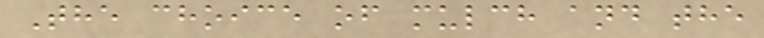The choice of mulch and the
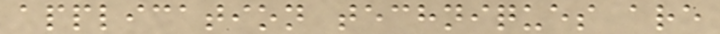application techniques are
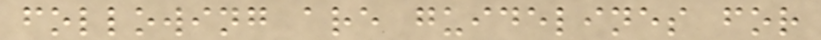following are guidelines for
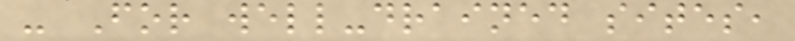- For well-drained sites,
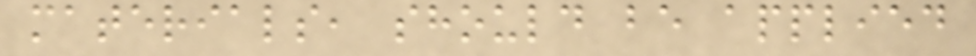materials, should be applied
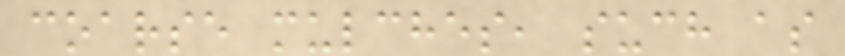coarse mulches, such as
